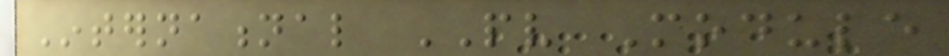International PV Module
